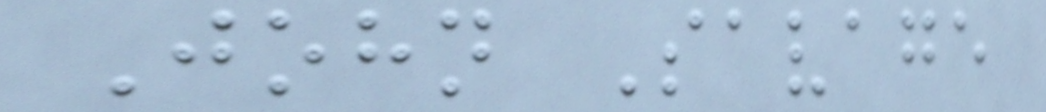John Savage
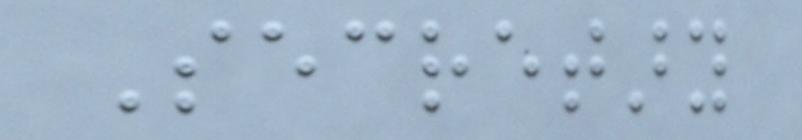Secretary
